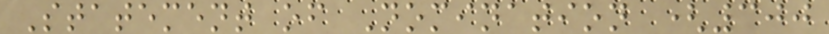Statement of Nomination (300
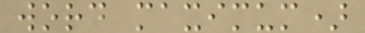word maximum)
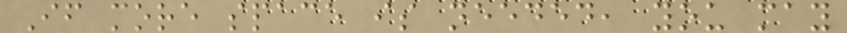If more space is needed, you may
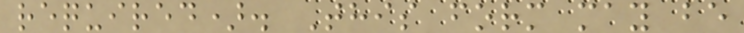required). This form may be
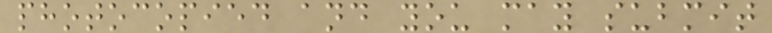photocopied and you may submit
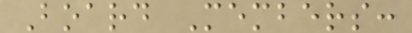Board Members:
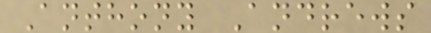Anthony Andrews
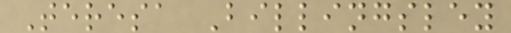Teresa Billingsley
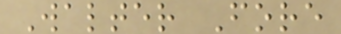Walter Fore
